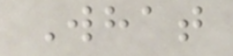What
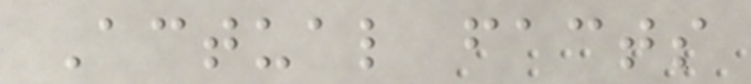Actual facts
